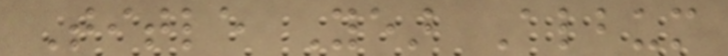Title Year Album
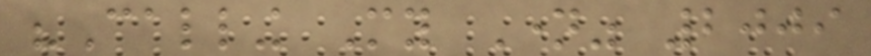"Calling My Name" 2009
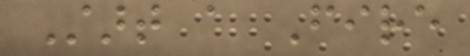Start a Fire
